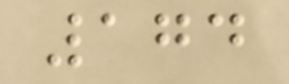174
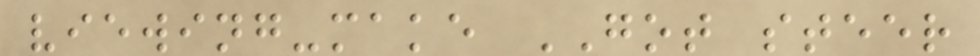viewing-make GOT steer
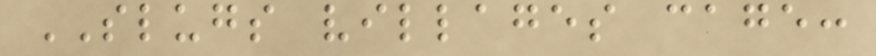SLUGS villages cage:
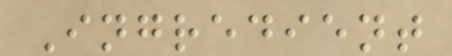Ingredient
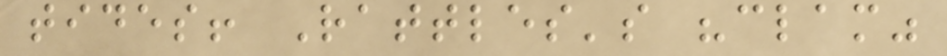tides! Rattles's "clam"
